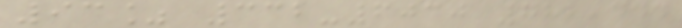93% 332-6030 782,444
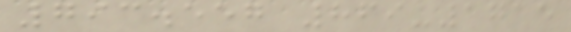793.557 869-1715
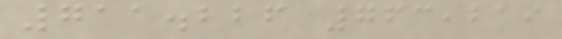711.226 763,219
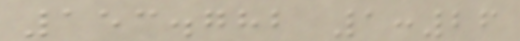153.782 1:26
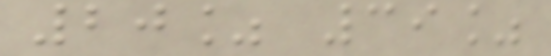20% 39%
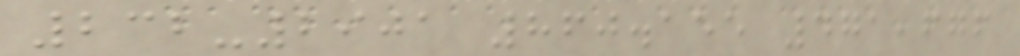232-2901 860.155 471,676
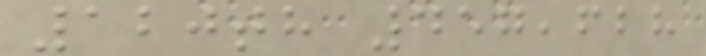120th 457,628
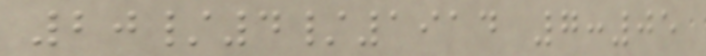20/4/1914 7:05
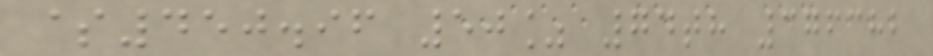$450.96 50% 74th 376382
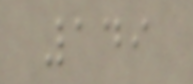149
